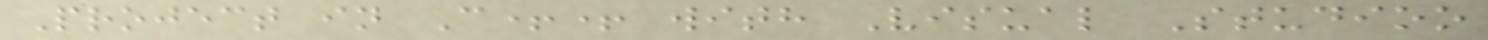Project in C++ with Visual Studioo
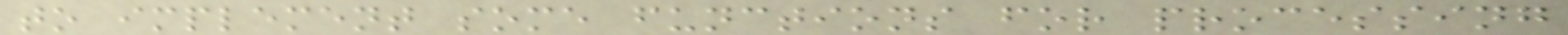to implement some functions for processing
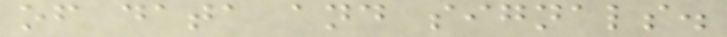of data and signals.
